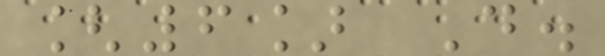[6] D.
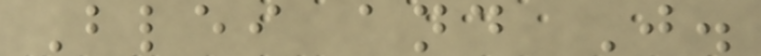Blei and J.
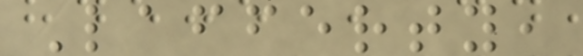Lafferty,
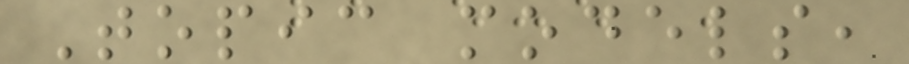Topic models,
